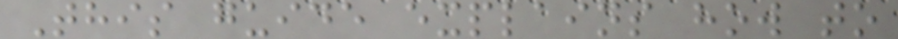This guide explains how to
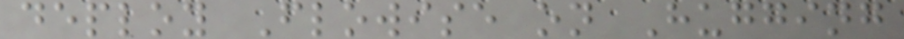deploy Flowise on Hugging
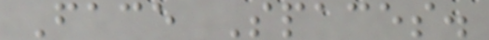Face Spaces.
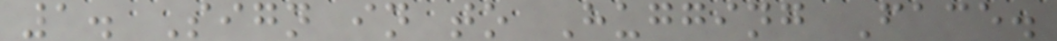1. Sign in to Hugging Face.
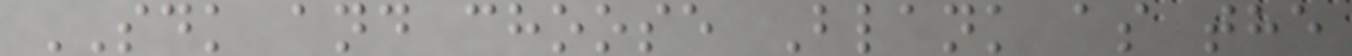SDK and choose Blank as the
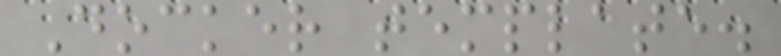Docker template.
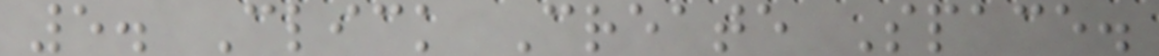5. Click Create Space.
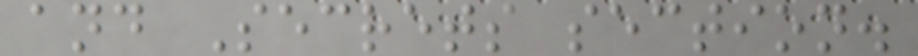and Secrets section.
